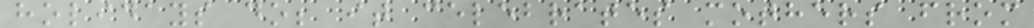holidays do; it celebrates mothers from
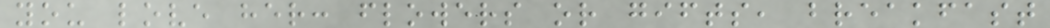you love her: flowers or gifts, breakfast
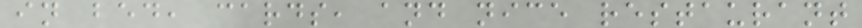in bed, cards, and nice restaurant
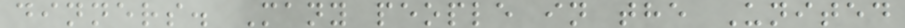dinners. Many people in the United
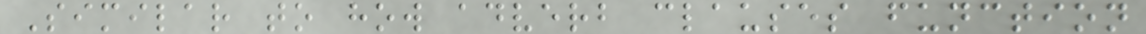Similar to how adverb clauses function
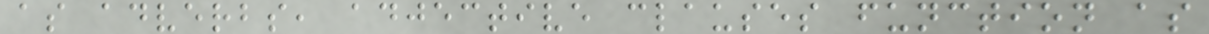as adverbs, adjective clauses function as
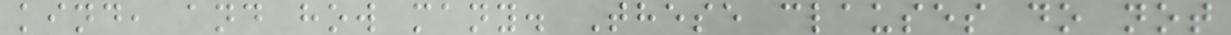kind, and how many. These clauses do not
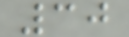30
